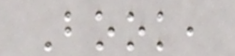Book,
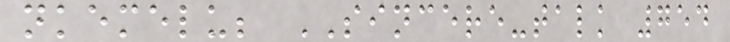nkemelu; SINCERE-talk 754
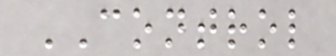CONTROL
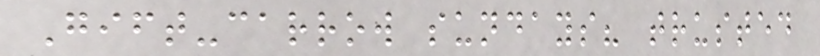Gift-carrow sundays? trusted
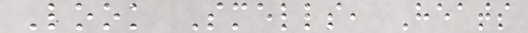Look Smells, Heats
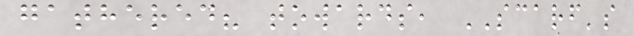gathered? towards, SCARF's
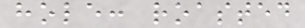hole: roasted
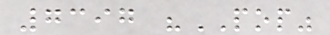7397 "POP"
